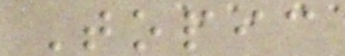Topic
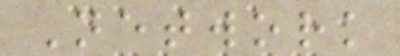Network
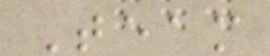Team
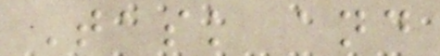Task and
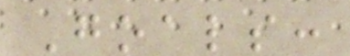Goals:
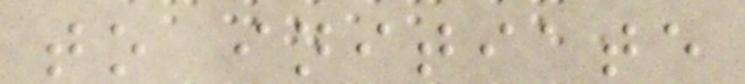to initiate
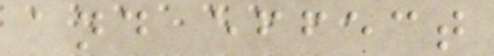and effect
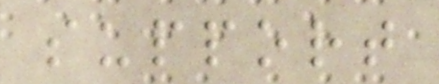support
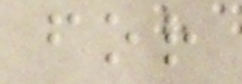for
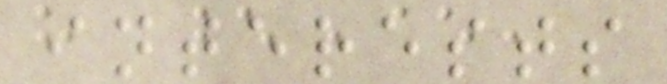interests
